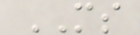MS
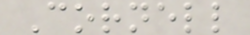Cornell
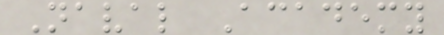Naval Academy
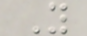Y
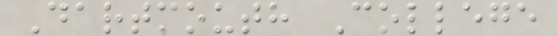Dartmouth College
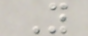Y
